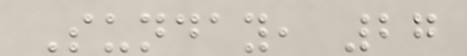Sunday, 27
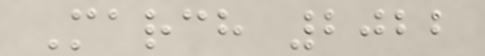March 2022
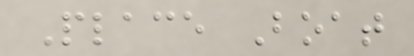Place Boat
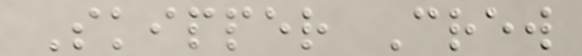Skipper Crew
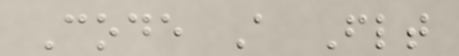Code A Flt
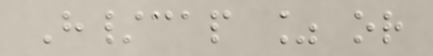H/cap % or
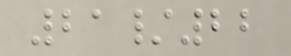21/22
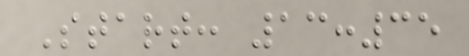Start: 13:35
